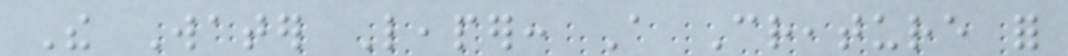The Water Leaper: A Creature for
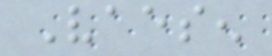Vaesen
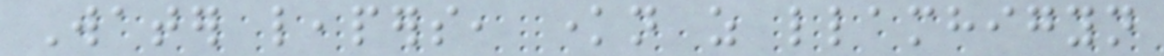Water leapers, known as llamhigyn
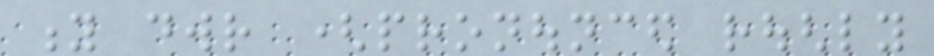y dwr (pronounced roughly
